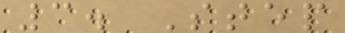3. Step
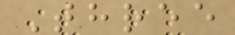Three
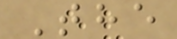The
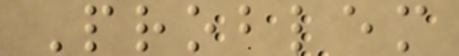Problem
